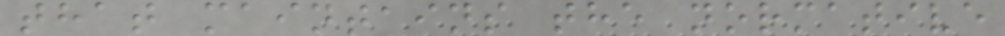that maintains the normative
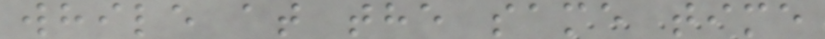while at the same time
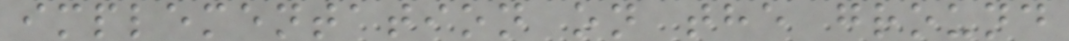implementation on the ground
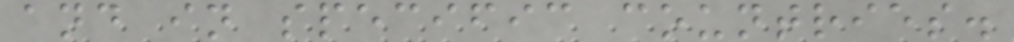and in specific countries.
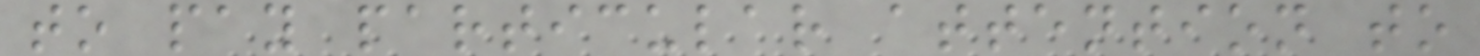to pay particular attention to
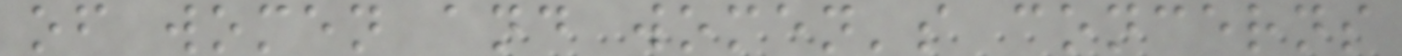of women and women's concerns
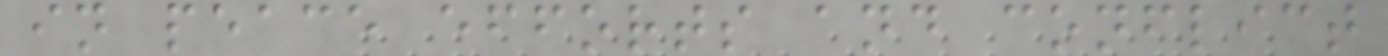in peace efforts and conflict
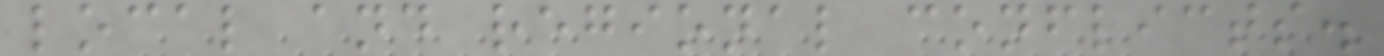local and regional conflicts.
